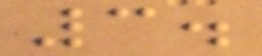3.
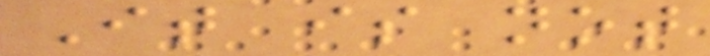It is not
